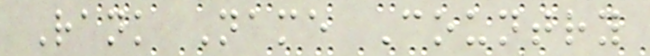Rank Name Country
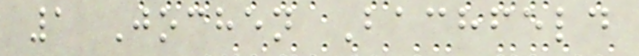1 Jochen Bachfeld
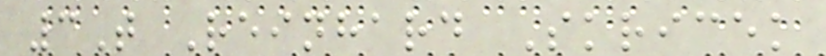3T Reinhard Skricek
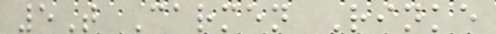5T Carmen Rinke
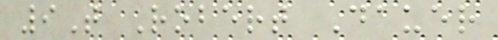9T Robert Dauer
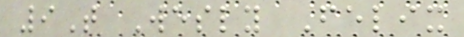9T Wesly Felix
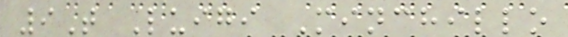9T Luigi Minchillo
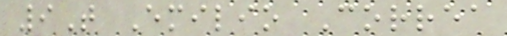9T Emilio Correa
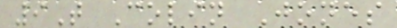9T Colin Jones
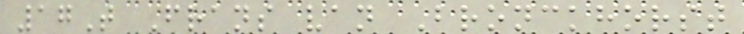17T Frans van Bronckhorst
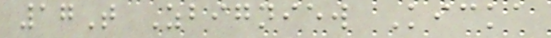17T Zbigniew Kicka
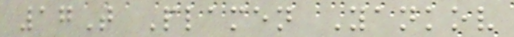17T Plamen Yankov
